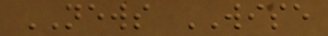NEWS WISE
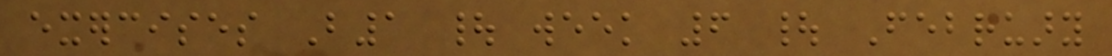exercises B1 | week 6 | February
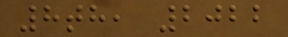8th, 2022
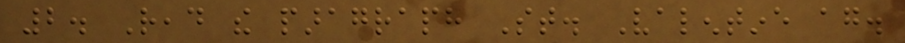2. Read the paragraph St. Valentine again.
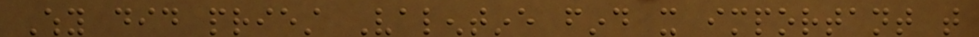Why did priest Valentine find it important that
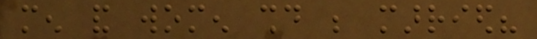men and women should be married?
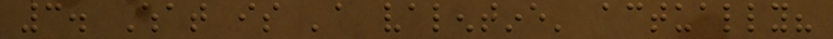3. What is 'a valentine' actually?
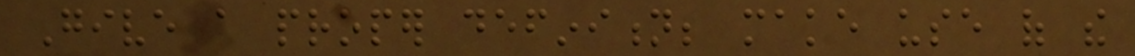Give a proper definition; make use of the
